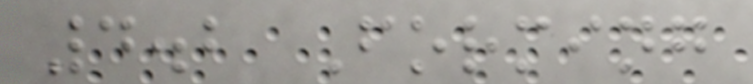4.2 Forming
